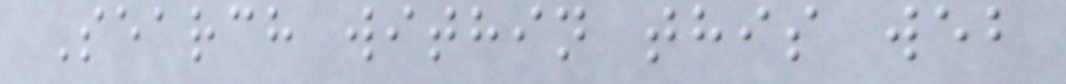Search within this web
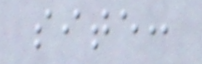site:
